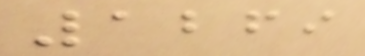1269
